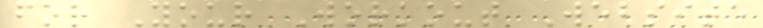for Your Workout Website
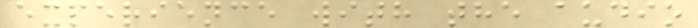experience with the audio
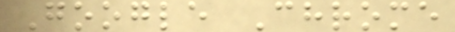Google Chrome
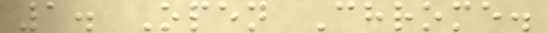1. Open Chrome.
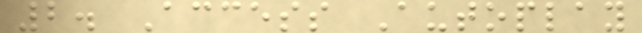2. Access Autoplay
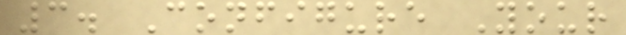3. Configure Your
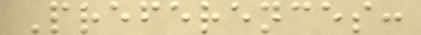Preferences:
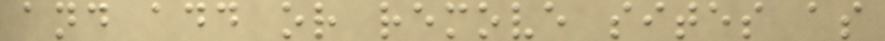and add or remove sites as
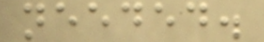needed.
